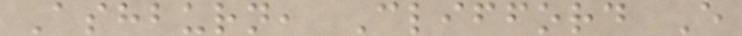Ashburn, Clifford E
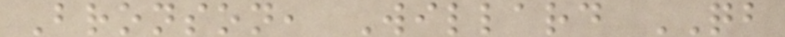Bronson, Willard QB
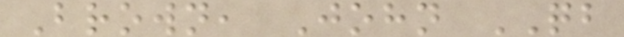Brown, John QB
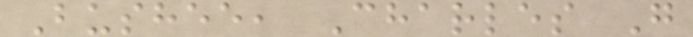Bushee, Charles G
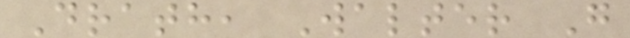Drath, Walter G
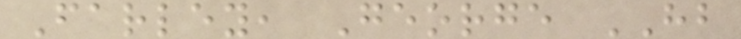Farley, George HB
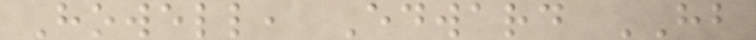Howell, Edward HB
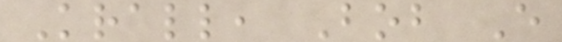Krall, Bob E
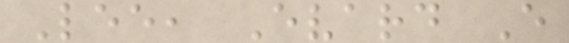Lee, Evard E
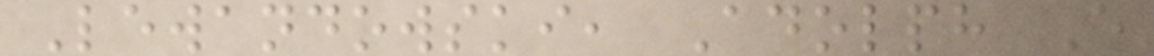Lewandowski, Adolph E
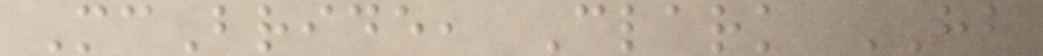McBride, Clark HB
